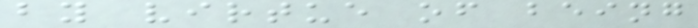by virtue of being
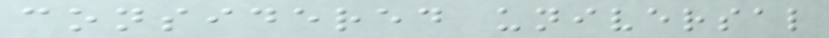considered universal
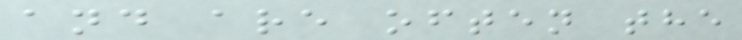and are often the
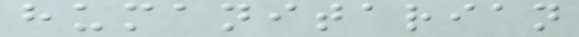humanitarian
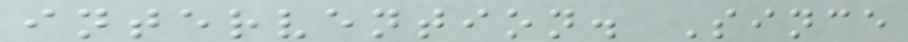intervention. Since
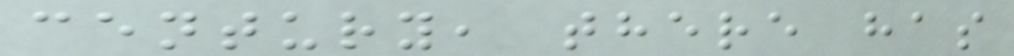century, there has
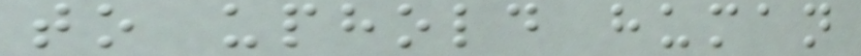to uphold human
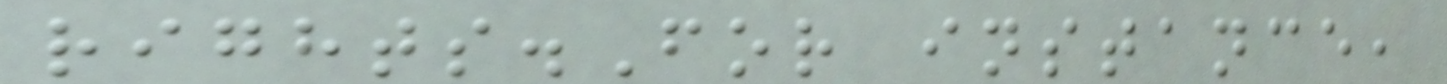rights.For instance,
